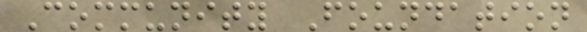Community Foundation
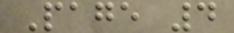Page 4
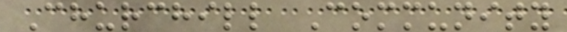Churchill Community
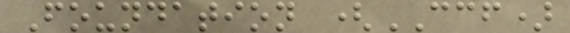Foundation (CCF)
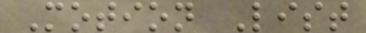Motion List
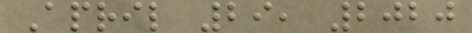April 29, 2020
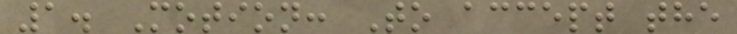1. Motion: To accept the
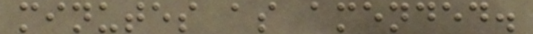minutes as amended.
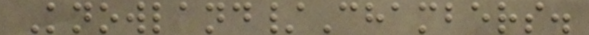Knowland/Chambers.
